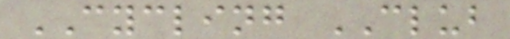CYCLING CLUB
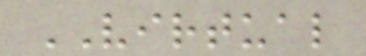VIRTUAL
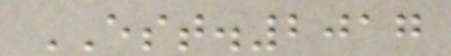EST.2017
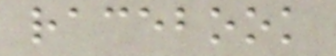racebook
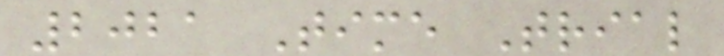2021 Time Trial
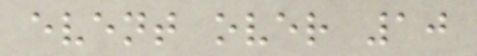event over 10
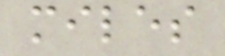miles
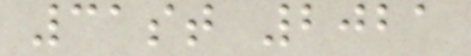31st 2021
